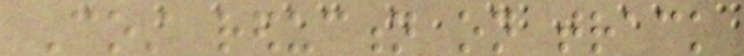Cost reduction on track
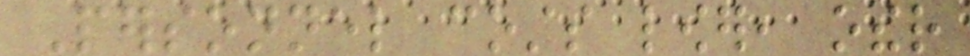Personnel costs lower, other
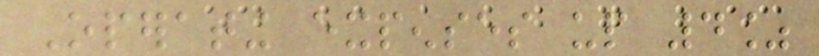Operating expenses up 4%
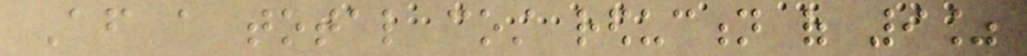After a total cost reduction of 9%
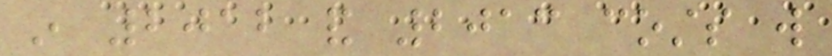in 2012 and 2013 costs will
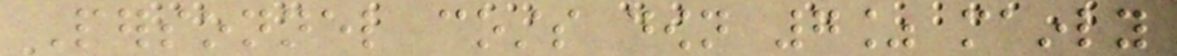Personnel costs down 7% mainly
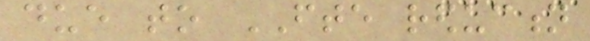due to FTE reduction
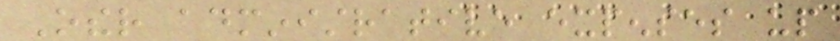Other administrative expenses up
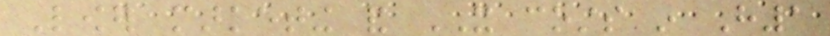Lower marketing and IT costs in H1
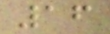16
